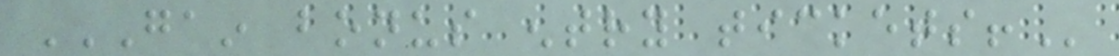GAIN BONUS ENTRY TICKETS!
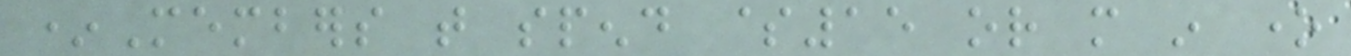*Members that spend $15 or more in one
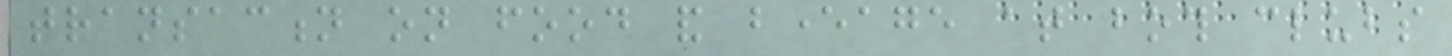transaction on food and beverage at both clubs
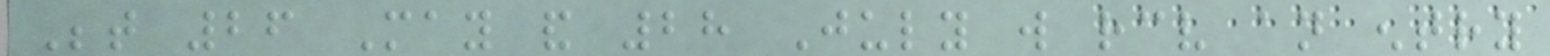Between 26 May and 28 July will receive an entry
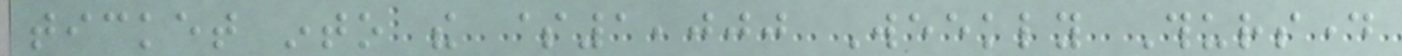ticket into the $1,000 Weekly Thursday
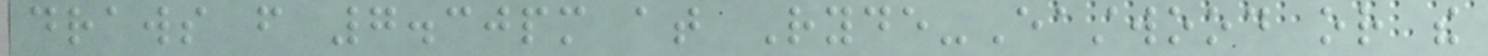draws from 7.30pm at Ryde-Eastwood or the
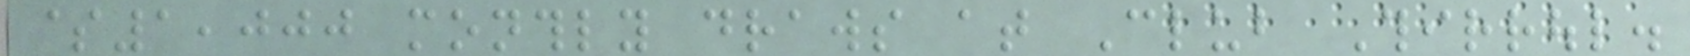$1,000 monthly draws at Club Thirroul.
